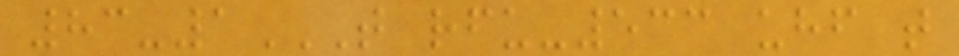83-1T RFU-533 UHF T
